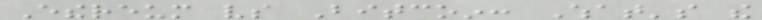Ethereum vs Bitcoin: What's the
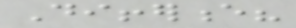Difference?
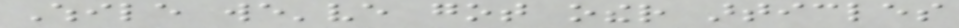While we've got other articles
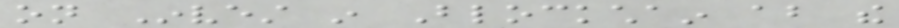on Invest in Blockchain about the
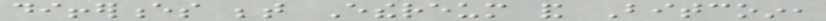differences between Ethereum and Bitcoin,
